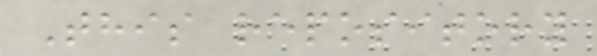This repository
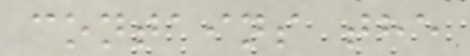contains the
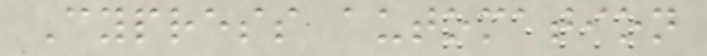Cypress automation
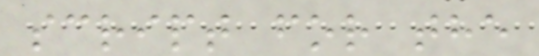script for the
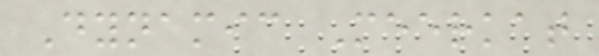Dynamic Meerkat
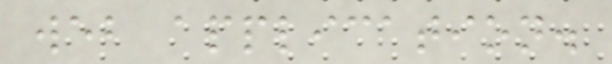web application.
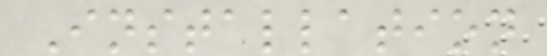Installation
